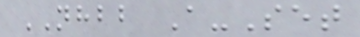NHBB A-Set
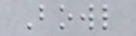Bowl
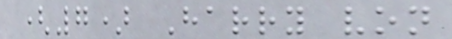(7) Harry von
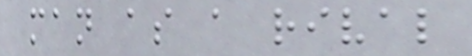man as a rival
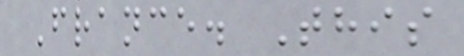France. This
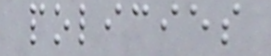policies
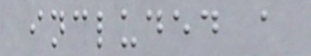included a
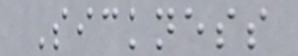Sickness
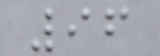96
